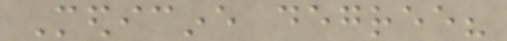Medicine degree?
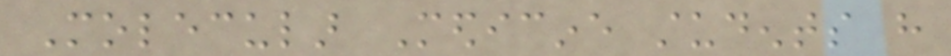Molecular Medicine students have
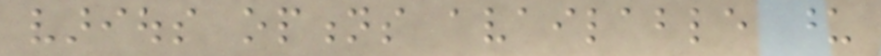various options available upon
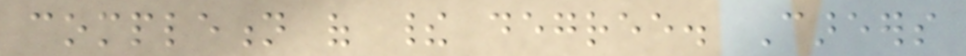completion of their degree. Careers
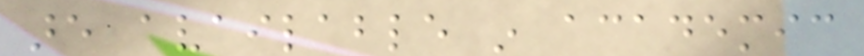are available in academic
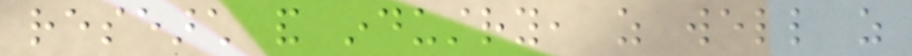research and industry, as well as
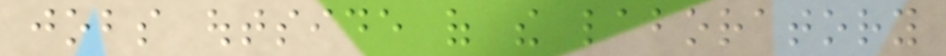jobs outside of the laboratory
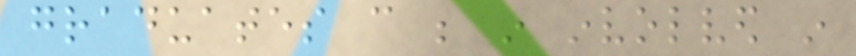graduates can be in involved in
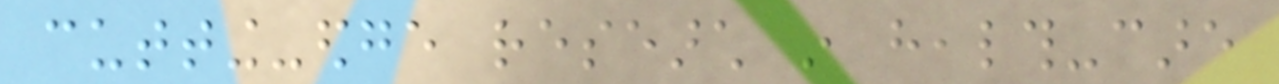cutting-edge research in health-care
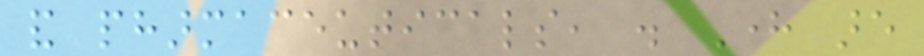and pharmaceuticals, . Here are
